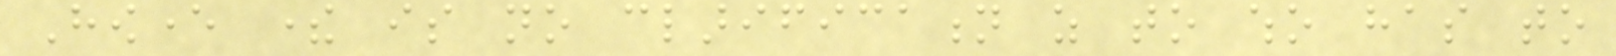However there is no clarification as to who has to
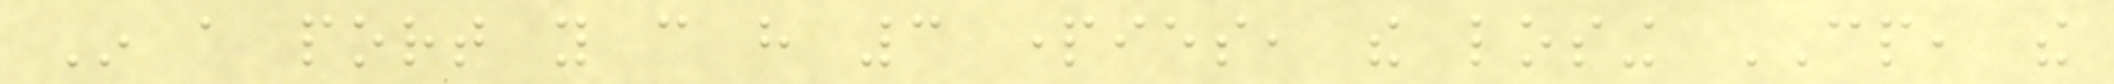In a port you can have 3 parties, the losing CP, the
